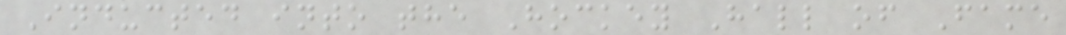Inducted into the Hockey Hall of Fame
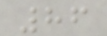86
